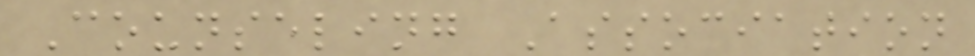Counseling Association
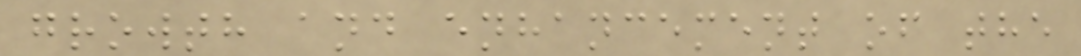growth and enhancement of the
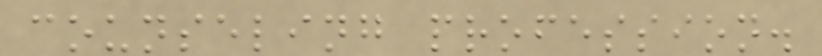counseling profession.
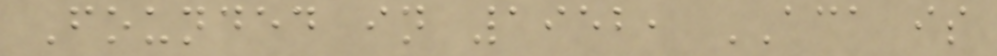Founded in 1952, ACA is
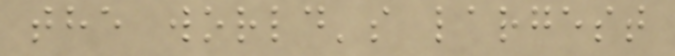the world's largest
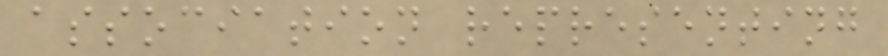association representing
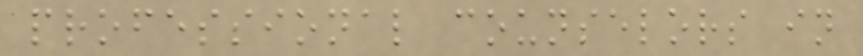professional counselors in
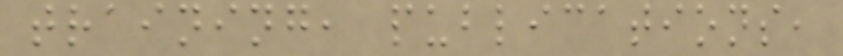training, publications,
